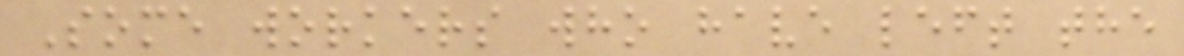Some workers who have left the
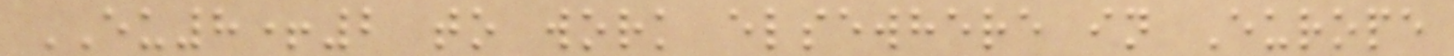EU8+2 to work elsewhere in Europe
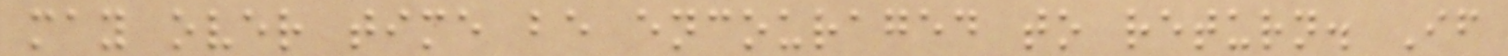may over time be encouraged to return. If
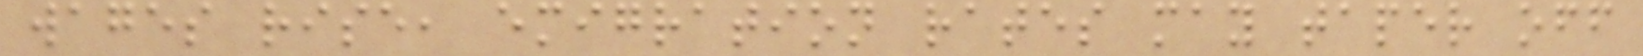wages rise, emigration rates may taper off
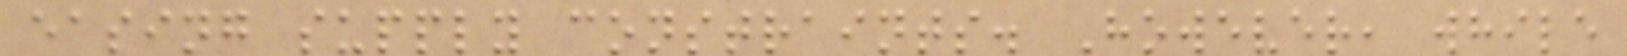easing supply constraints. However, while
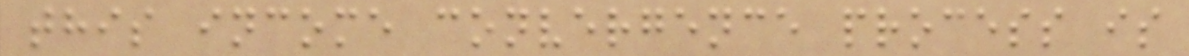this income convergence process is
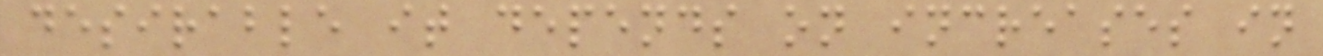desirable it depends on increases in
